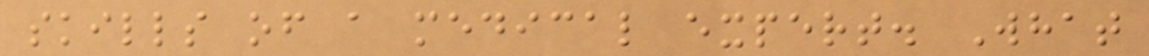skills of a medical expert. What
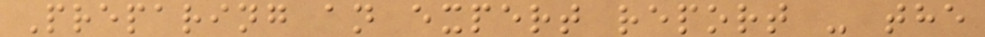Preparing an expert report - the
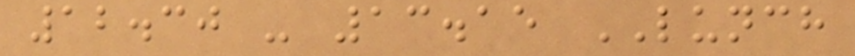12.30 - 13.15 LUNCH
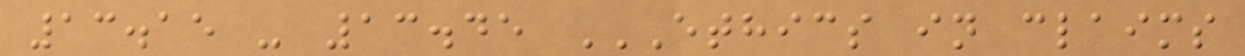13.15 - 13.45 ETHICS IN CLAIMS
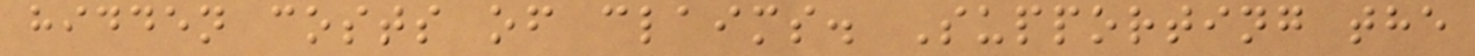hidden costs of claims. Supporting the
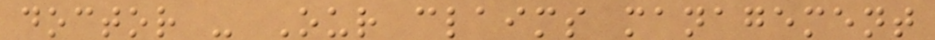doctor - Our claims management
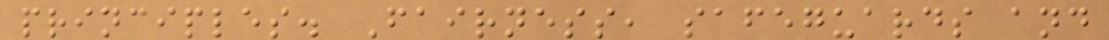principles. Fairness, safeguards and
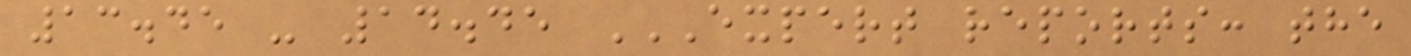13.45 - 14.45 EXPERT REPORTS: THE
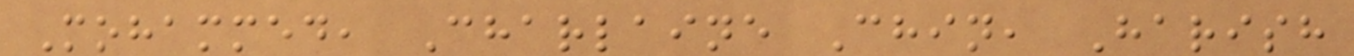Mohammed, Charlaine Chin, Harish
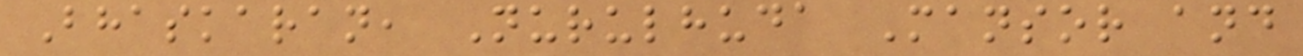Bhaskaran, Nurulhuda Mansor and
